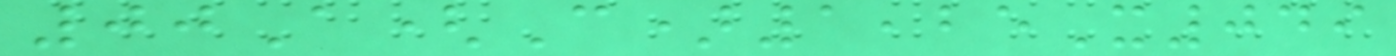00A(C)1,25X049
